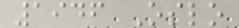1946 Oslo
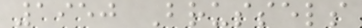1950 Brussels
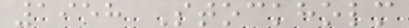1958 Stockholm
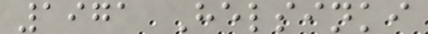1971 Helsinki
